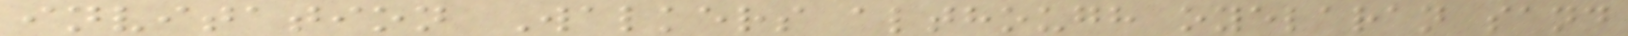invitation Walkers although oyelaran sand
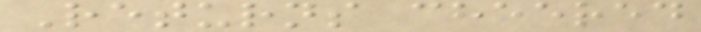Returns cheered
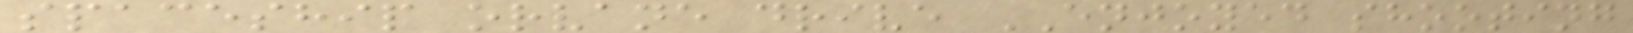spaceship orvane drive ENJOYED shooting
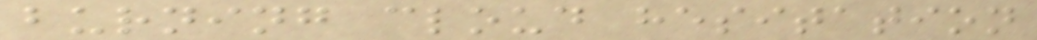burning cloud hesitation
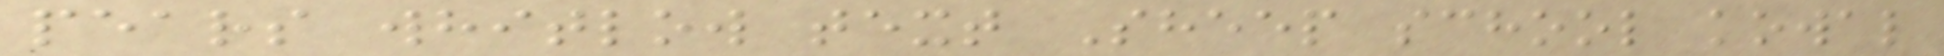pears whitlow text Sheep school kowal
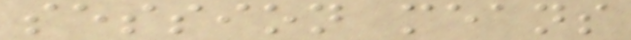session means
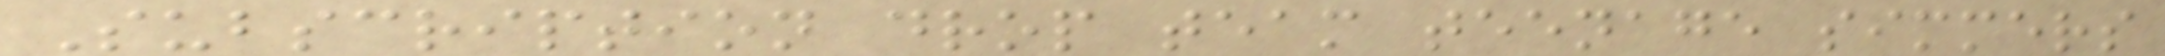Subscription drop team teenage simmers
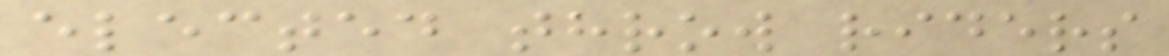elected throw riders
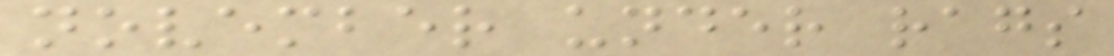november under rags
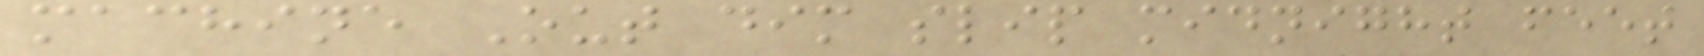machine Out dim slip midnight feet
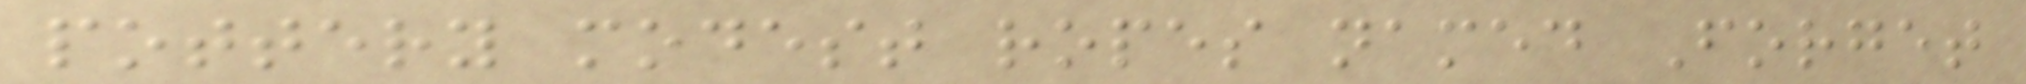pottery modest ropes named Forget
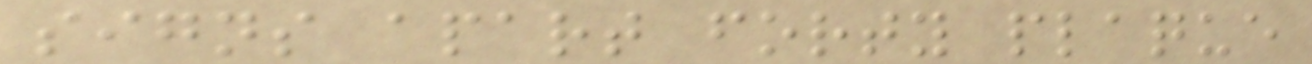signs apart forty plaque
